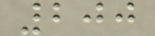200
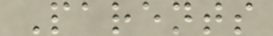Parents
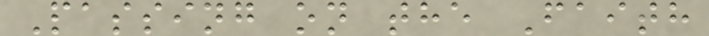Passing on the Faith
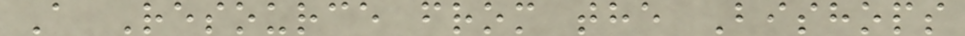A Resource from the Bishops
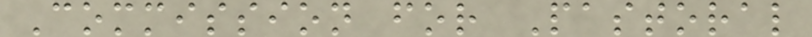Commission for Pastoral
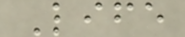Life
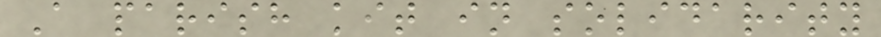A parish kit in solidarity
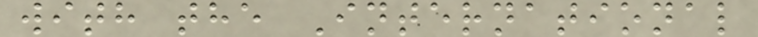with the International
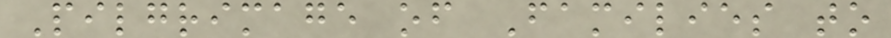Pilgrimage of Families to
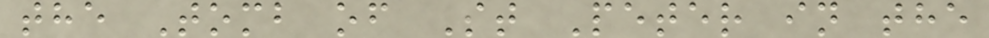the Tomb of St Peter in the
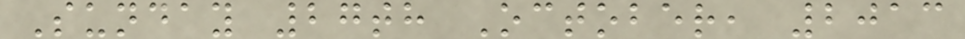Sunday 27th October, 2013
